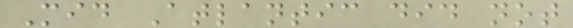Mid Atlantic did not
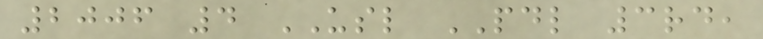2006 4 USL PDL 3rd,
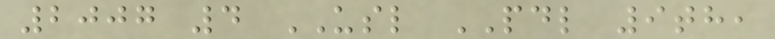2007 4 USL PDL 9th,
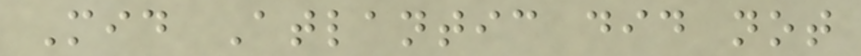Mid Atlantic did not
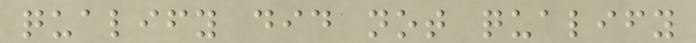qualify did not qualify
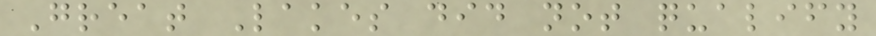Great Lakes did not qualify
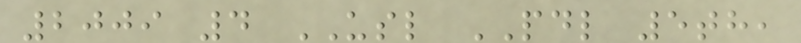2009 4 USL PDL 5th,
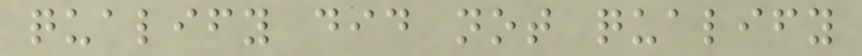qualify did not qualify
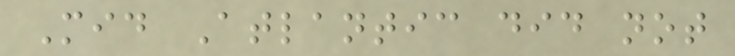Mid Atlantic did not
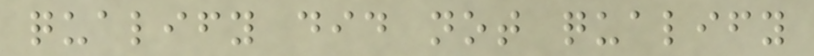qualify did not qualify
